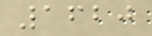1620
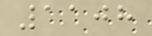1108
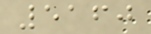5160
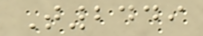T2449
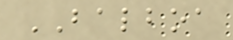BALBOA
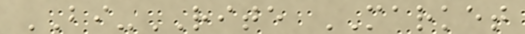BI-RITE MARKET
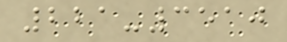221-3510
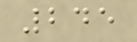245
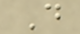D
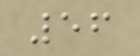56
